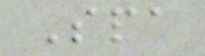Spa
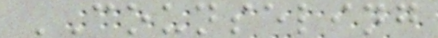COUNSELING
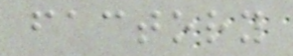factory
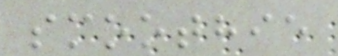smoothie
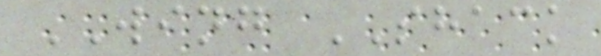WING SHACK
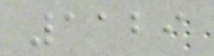1129
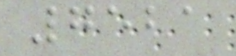7521
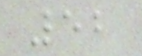52
